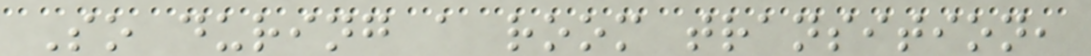So during a room transition,
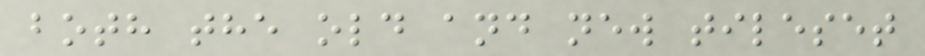both the old and new tileset
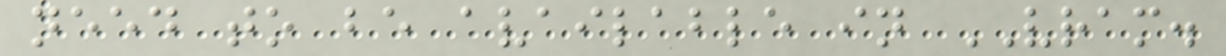need to be available in VRAM.
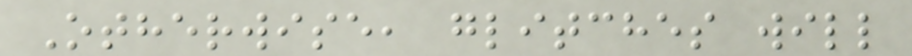Otherwise, glitches will
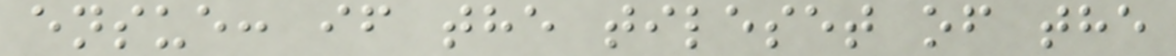ensue: if the tileset of the
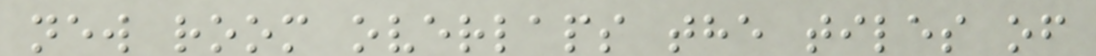new room overlaps the tiles of
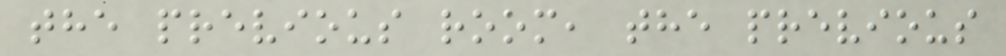the previous room, the previous
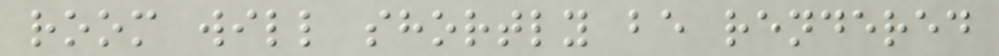room will shortly be rendered
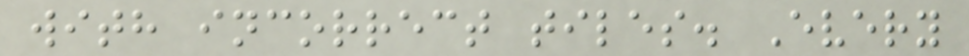with incorrect tiles. Every
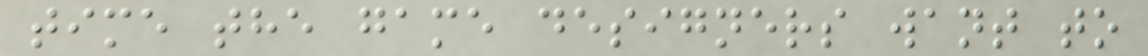time the game designers want to
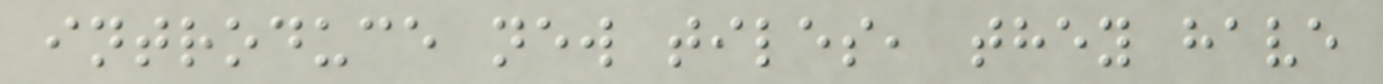introduce new tiles, they have
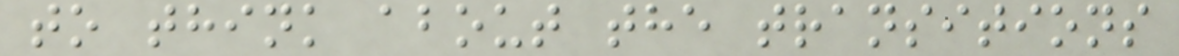to think about the transitions
